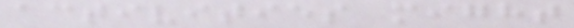activities might
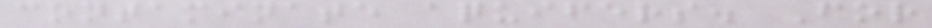contaminate aquifers. For
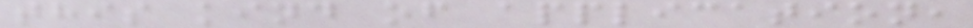this kind of application,
